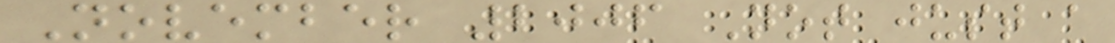November 2006 Not just a
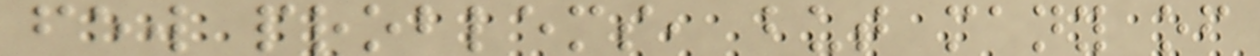few problems, but many of
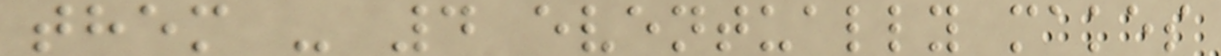them - 4 eventually makes
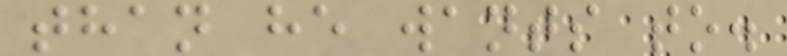than he wants to.
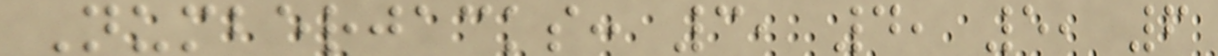Numberjacks: 3, 4, 5, 6
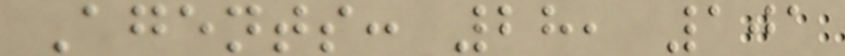Agents: 28, 101
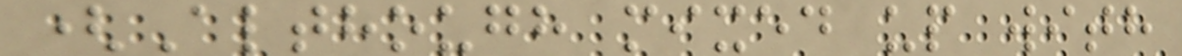(Although mixed up with
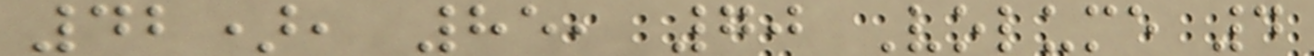42), 85, 70 Volume 4
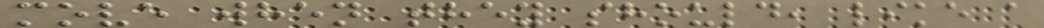move when they should, like a
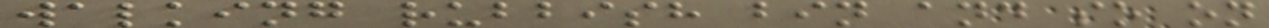walking rubbish bin and so on
